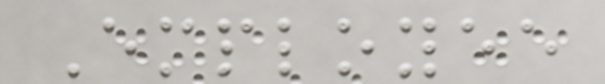Employee
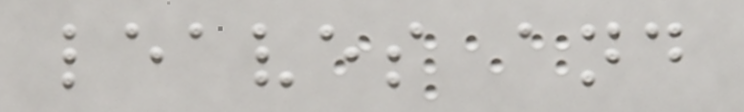leaves and
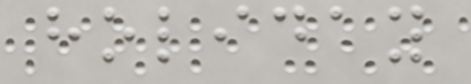holiday
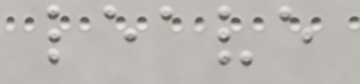leave
